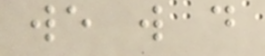we will do
